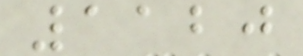1120
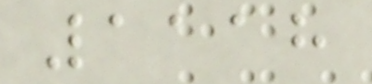1118
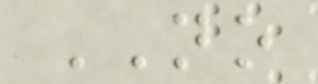NO
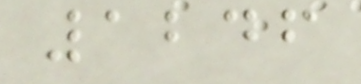1246
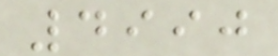4990
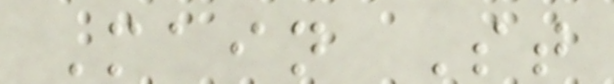Main St
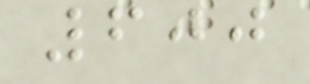600
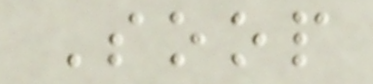Soop
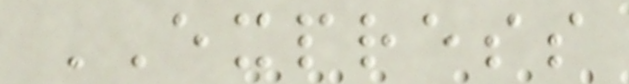EXPRESS
